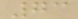73
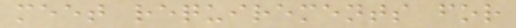meet requirements for
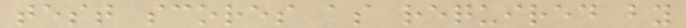test scores as required by
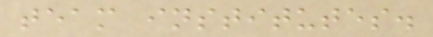team institutes.
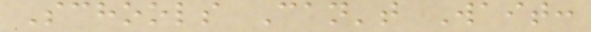Schools Can't Wait:
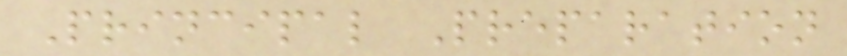Principal Preparation
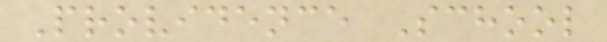Providence School
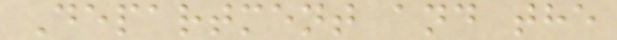Department and the
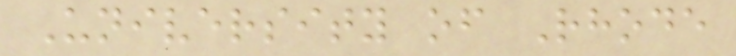University of Rhode
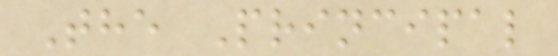The Principal
